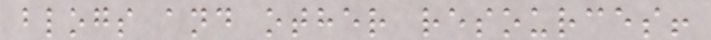blogs and other resources!
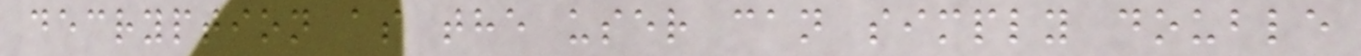decryption as the user can simply double
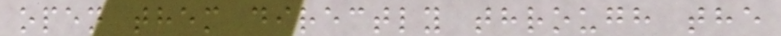open them directly through the
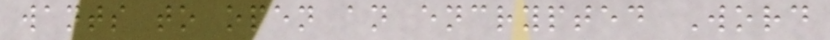wants to open an encrypted Word
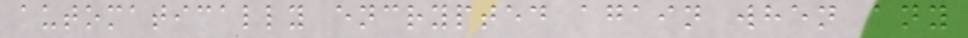automatically encrypted again when any
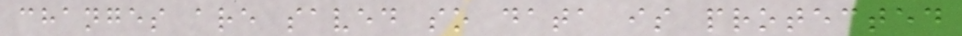changes are saved so data is protected
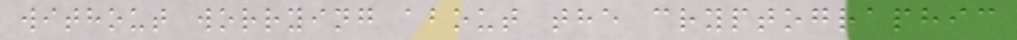without worrying about the cryptographic
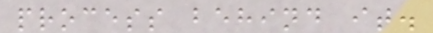process behind it.
